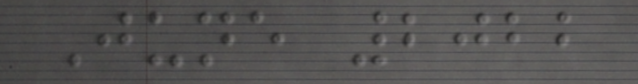June 2022
